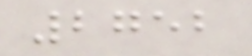2752
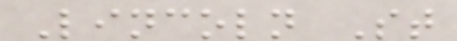Lincoln St
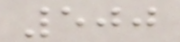500
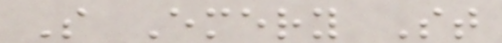S Emery St
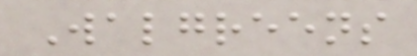Walgreens
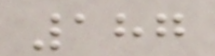187
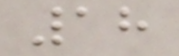18
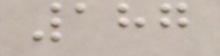187
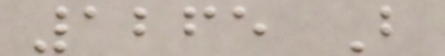1265 B
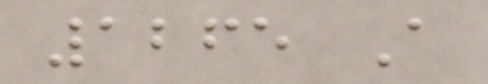1265 A
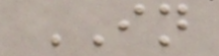IN
